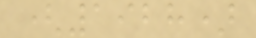(1928)
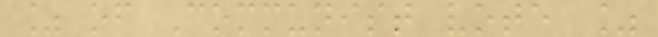% of Communist vote %
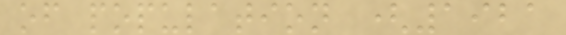of population (1921
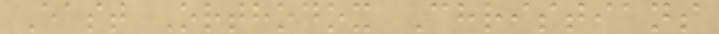East Orthodox Christians
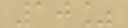10%
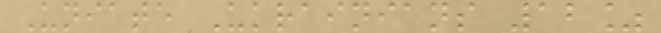Uniate Ukrainians 12%
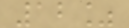12%
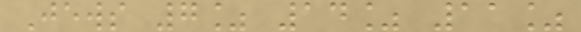Jews 7% 14% 11%
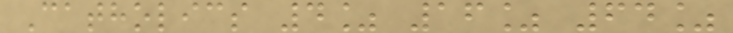Catholics 4% 16% 64%
